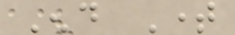End Time
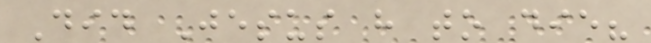Did Jesus have to die?
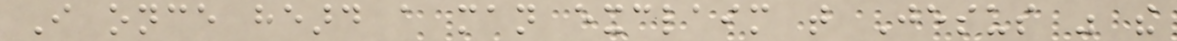I once heard a man exclaim that Jesus was the
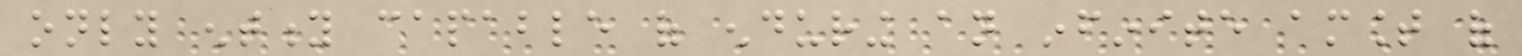only entity capable of enduring an infinite amount of
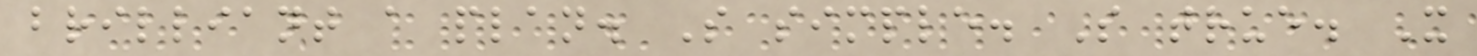brilliant a plan. So simple. So true. It
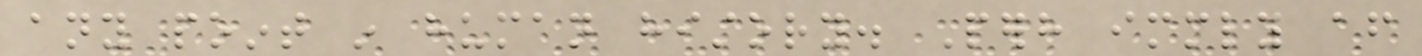any point in human history. Perhaps immediately after
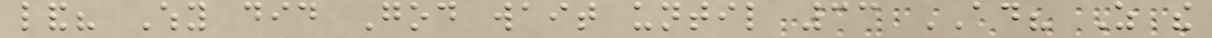land? Why did God wait until 33 AD? As the
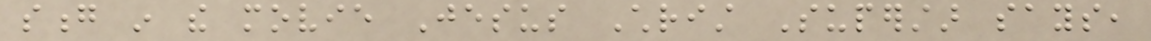song in the movie Jesus Christ Superstar says,
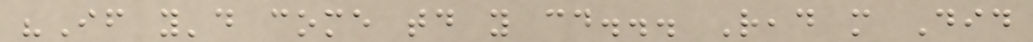"If you'd come today you could... Read more Did
